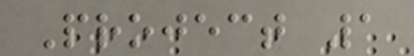Project 1
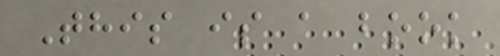This is a book
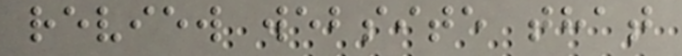review website that
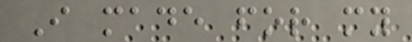I made for my
